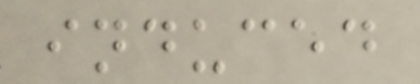induced
